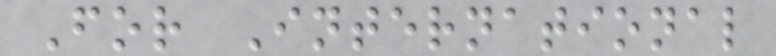For International
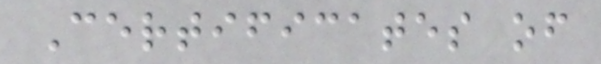Certificates of
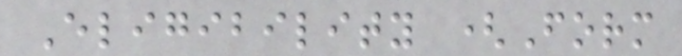Eligibility (Form
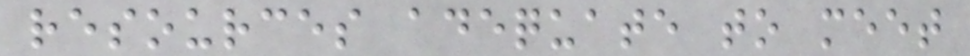resources adequate to meet
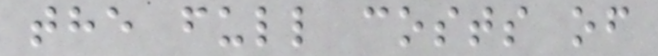the full costs of
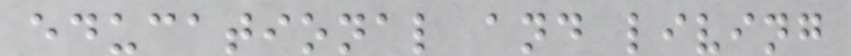educational and living
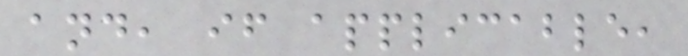and, if applicable,
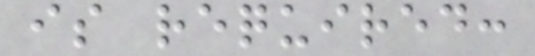is required:
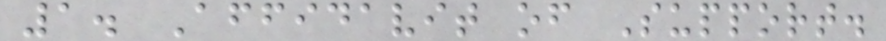1. Affidavit of Support.
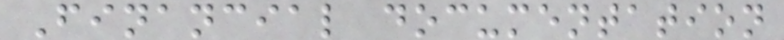Financial documentation
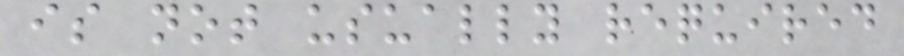is not usually required
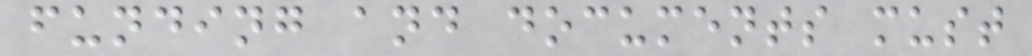funding and documents must
